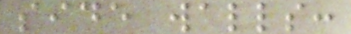side walls:
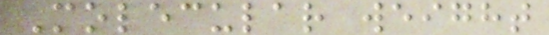Molecular weight
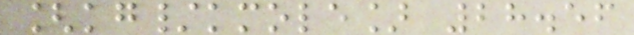[kg/kmole] 28.56
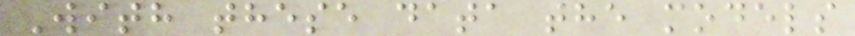With these data the models
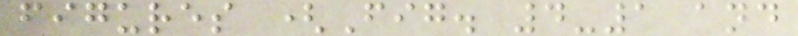figures (Fig. 4-1 and
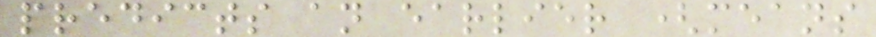predicts an earlier (means
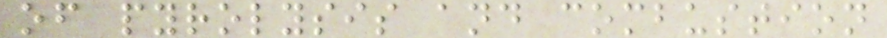of pyrolysis and combustion
